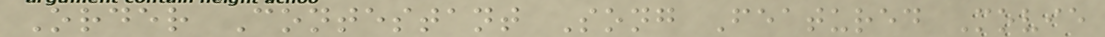Order Contestant Song Featured Movie
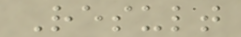Result
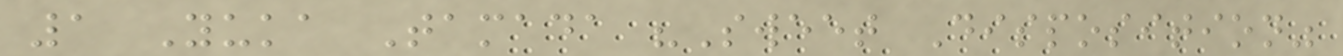1 Yuka Tamada "Sweet Disposition"
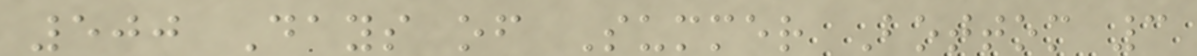500 Days of Summer Bottom 3
